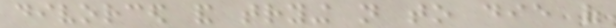divorced and trying not to die of
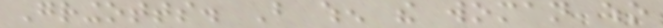Gringotts. But when the woman who
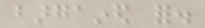bargained for.
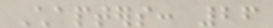Chapters: 26
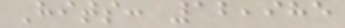Hits: 12,985
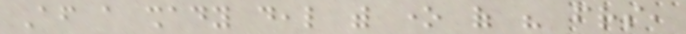After a shady deal with one of his friends,
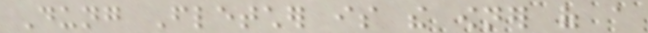Dung Fletcher is the owner of a
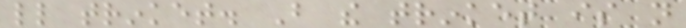little trinket. But the trinket is not
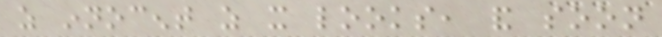as innocent as it looks, and soon
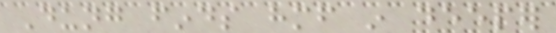Dung finds himself in deeper
